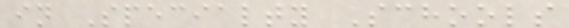in Specialty Schools
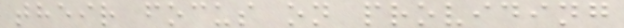their focus on providing
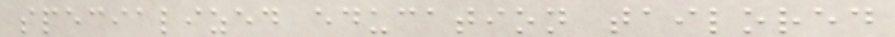specialized education tailored
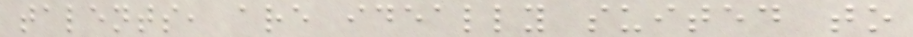talents, are ideally suited to
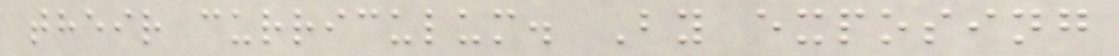their curriculum. By exposing
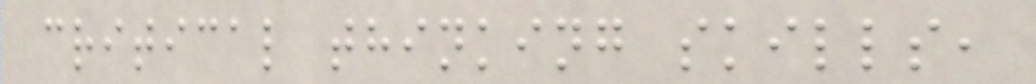critical thinking skills,
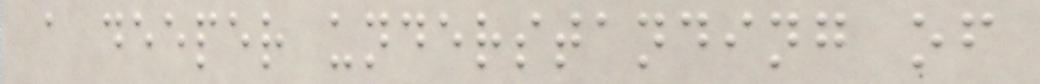a deeper understanding of
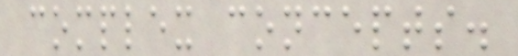complex concepts.
